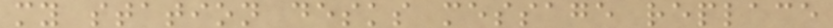my station desks message replace
